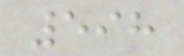598
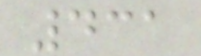431
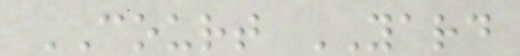COURT YARD
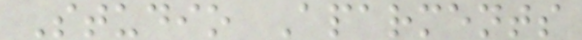Studio Aparments
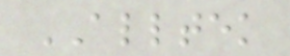ALLTEK
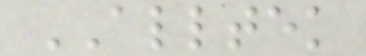ALLTEK
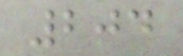204
